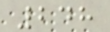248
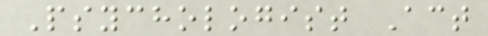Psychologist Act
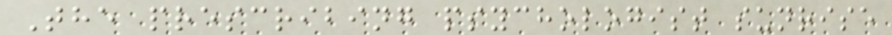The prescribing psychologist sunrise
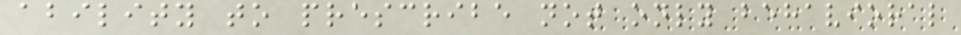ability to prescribe not only behavioral
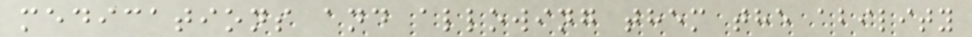medications and allowing them the ability
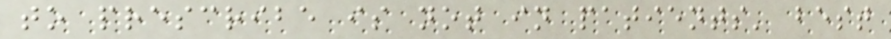to prescribe is not in patients' best
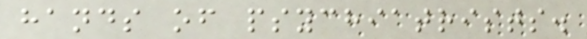hands of psychiatrists.
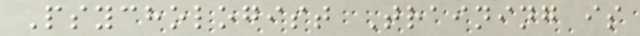Psychologist Training is
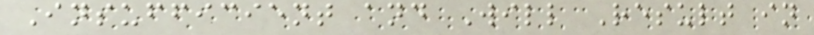Insufficient and Will Result in
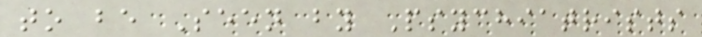to be Seen by Psychiatrists
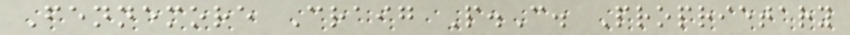Fennemore Craig P.C. Proprietary
